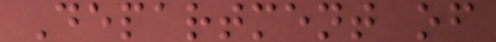Department of
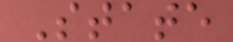State
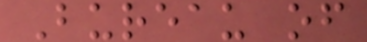Bureau of
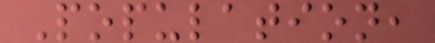Population,
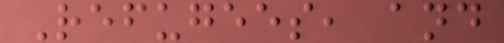Refugees, and
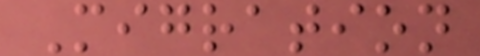Migration
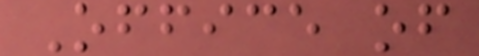Office of
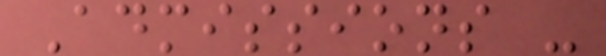Admissions -
